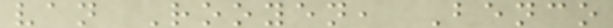van Rooyen, Benco
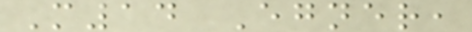M14 Egner,
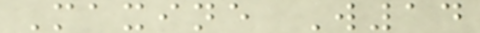Maxine W14
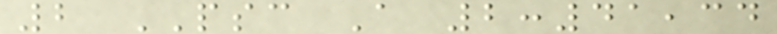2 PSC A 2:41,34
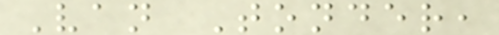Van Tonder,
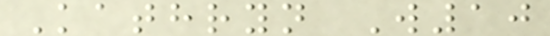Kathryn W10
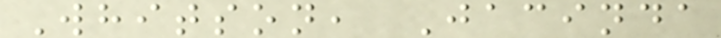Whitson, Jacinda
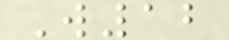W12
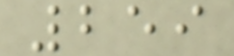259
